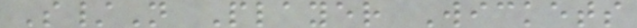S/N Player Wickets
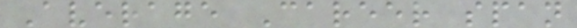Average Career span
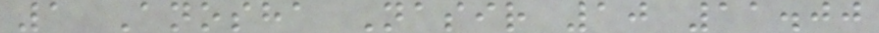1 Anosha Nasir 10 11.00
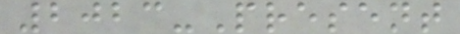2023-Present
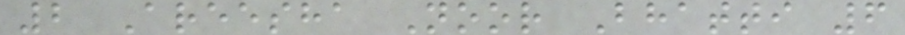2 Areesha Noor Bhatti 6
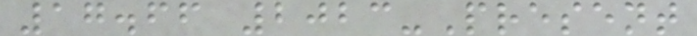17.66 2023-Present
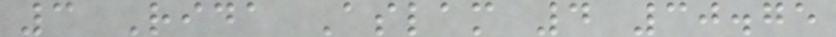3 Rida Aslam 4 30.75
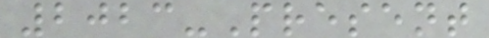2023-Present
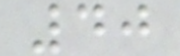40
